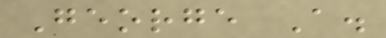George A.
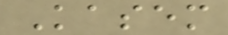Kasem
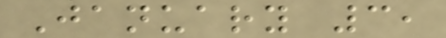January 3,
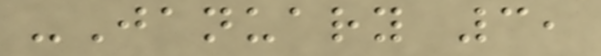-January 3,
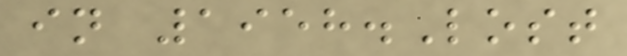in 1958.Lost
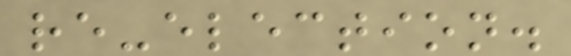re-election.
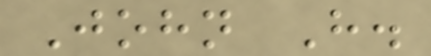John H.
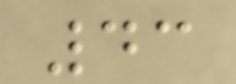43
